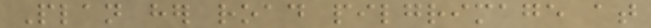Plan her road pilgrimage at
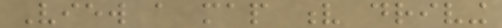View a map v driving
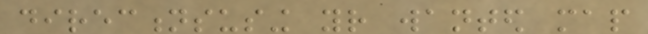directionsusing your wanted map
